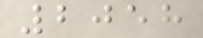2058
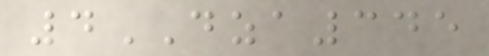4DZA345
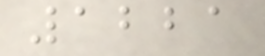1221
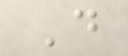D
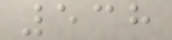538
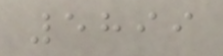5899
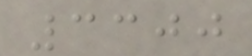3300
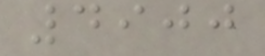4900
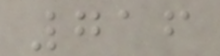716
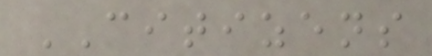CITIZENS
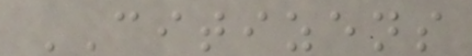CITIZENS
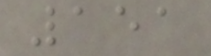151
